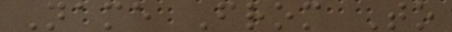Name From To
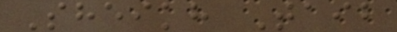Sheikh Taib
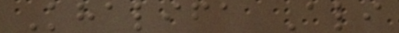Khalifa Ali
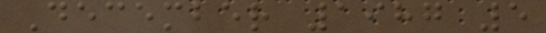December 1987 5
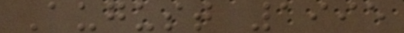August 1995
